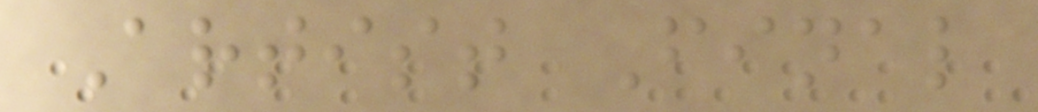Artist Final
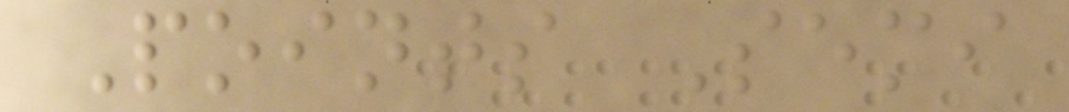Points Semi
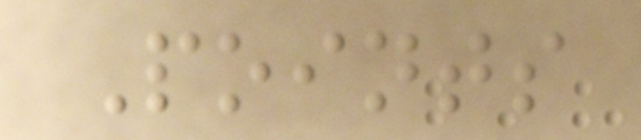Points
